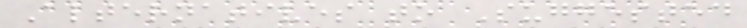Alternatives to Suggested
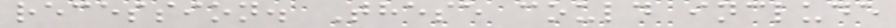recession. These could include
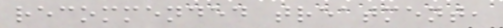recommended treatment,
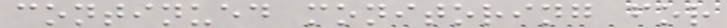continued monitoring for
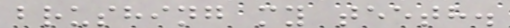brushing my teeth.
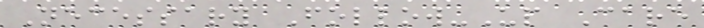Necessary Follow-Up Care
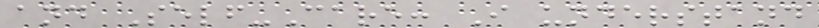and Self-Care: I understand
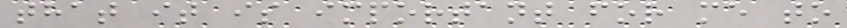that it is important for me to
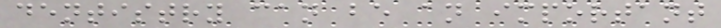dentistry can be an important
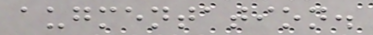augmentation.
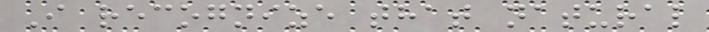I recognize that natural
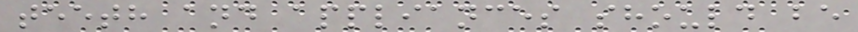teeth and appliances should be
